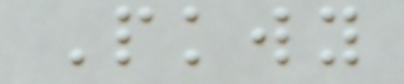Pkwy
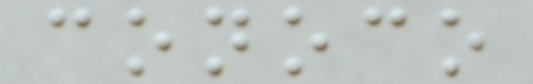conoco
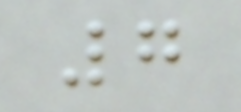7
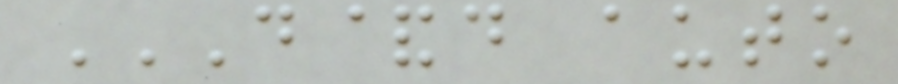D&D AUTO
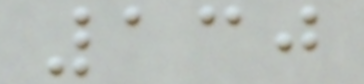130
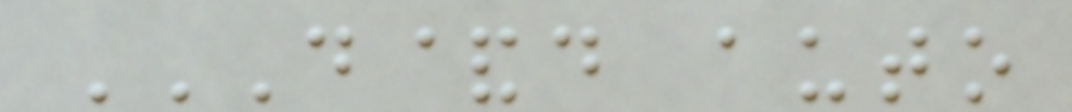D&D AUTO
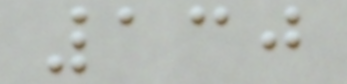130
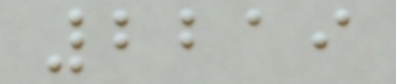2219
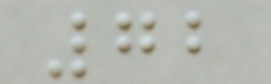72
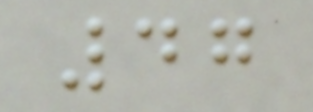47
